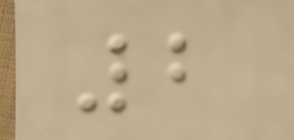2
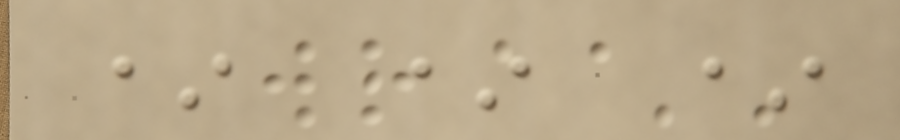* * *
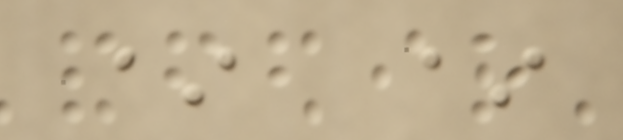* *
